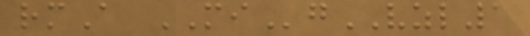rmA MIgVZL1
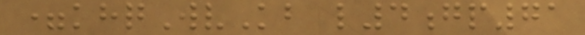=khqWvKb l4gp71
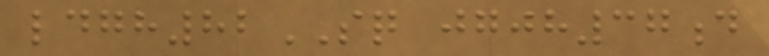ldgh82SQ jgjh37d
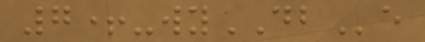7+-wyDBe
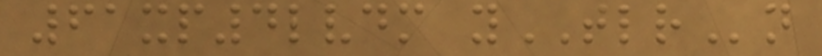61xp4lvdm yTLRn
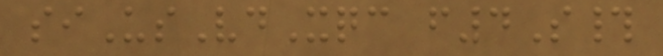siUsVdXqc f4S#
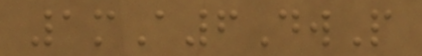1mA6DwP
